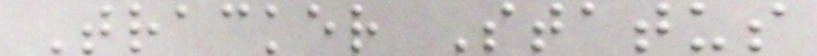Tracker Status
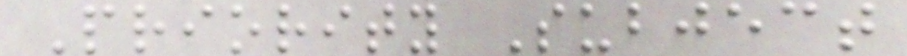Priority Subject
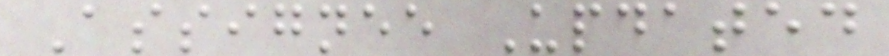Assignee Updated
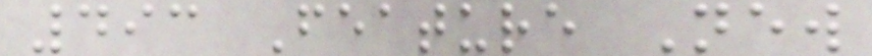493 Feature New
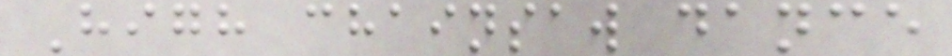High chainsaw dance
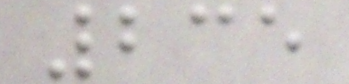235
